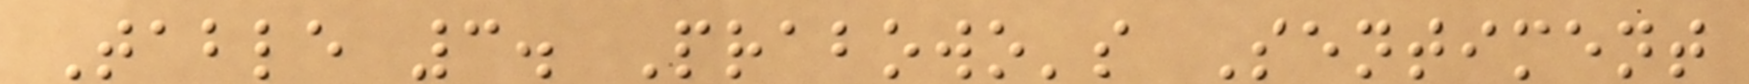Table 3. Prabowo's Sentiment
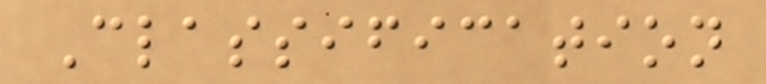Classification
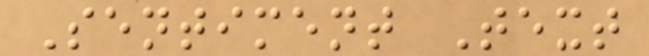Sentiment Text
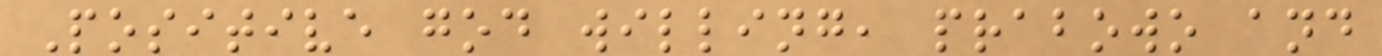Positive god willing, prabowo and
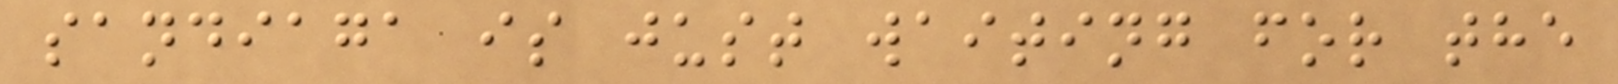sandiaga is just waiting for the
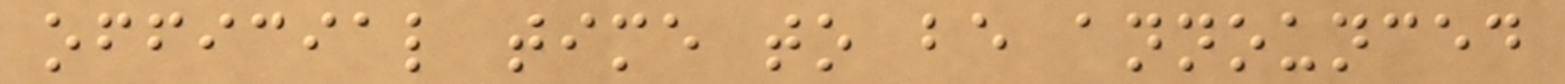official time to be announced
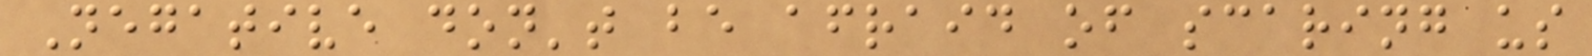Negative don't be afraid of scaring us
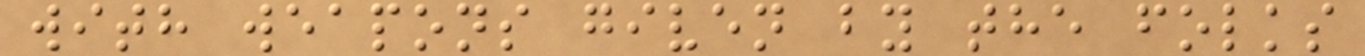with weapons given by the folks
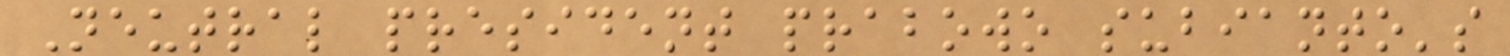Neutral president prabowo subianto's
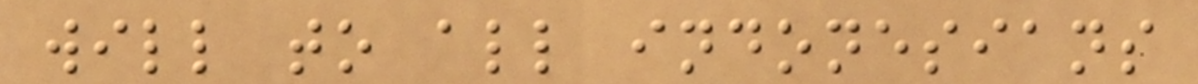will to all indonesians
